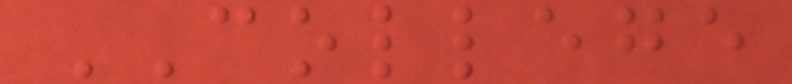COLLEGE
